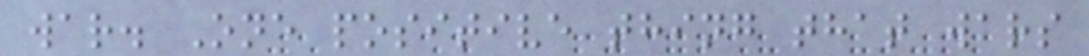war. One positive thing that wars
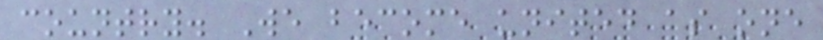country. We become united as one
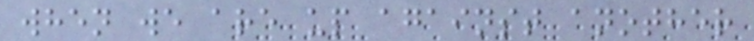when we are up against another
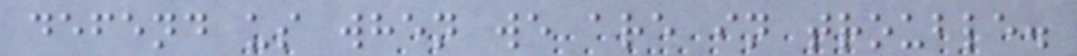defend us when we are in trouble.
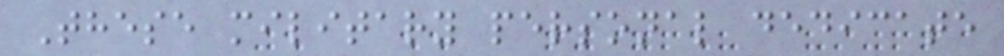These military personal dedicate
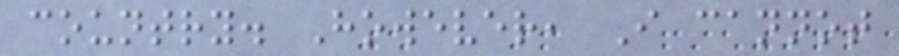country. However, I cannot
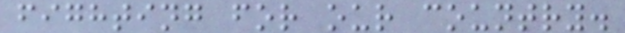fighting for our country.
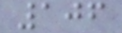106
